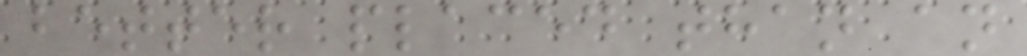better placed than an
